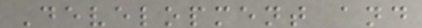Development and
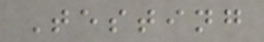Testing
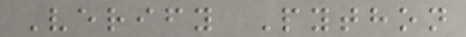Verify Python
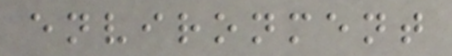environment
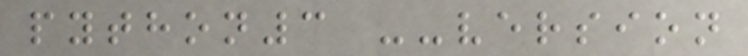python3 --version
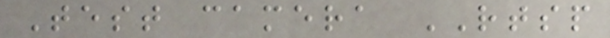Test camera RTSP
